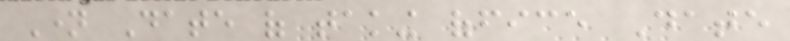Name Date of taking office Date
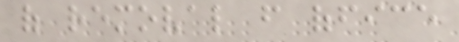of removal from office
